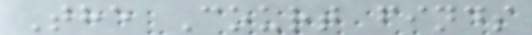The Court finds
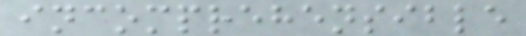incomprehensible
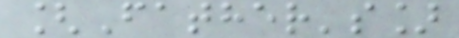[Father's]
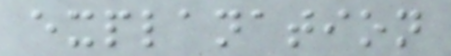explanation
